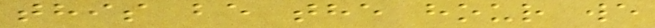this be the hour we
